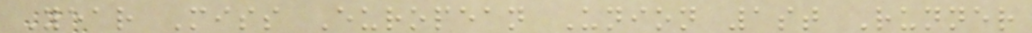Year Miss European Union 1st Runner
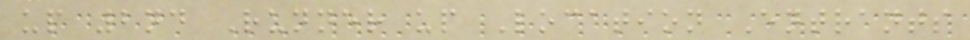up 2nd Runner up Location Entrants
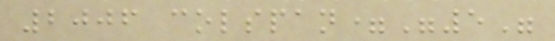2006 colspan="5"
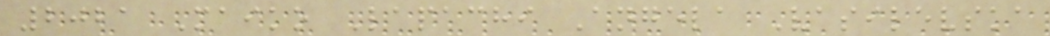2021 Maiko Lapachi Angela Vasilevska
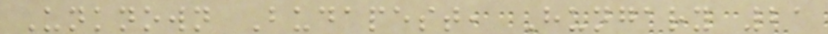Unknown Budapest, Hungary 21
